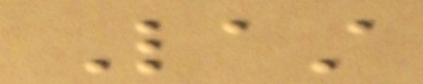Last
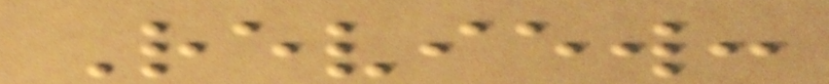Review:
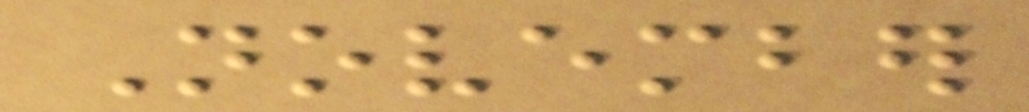November
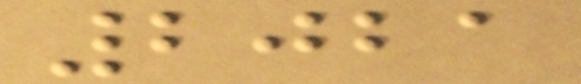2021
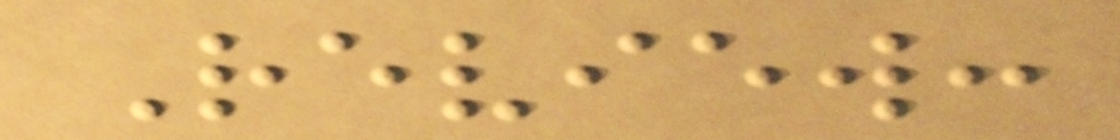Review:
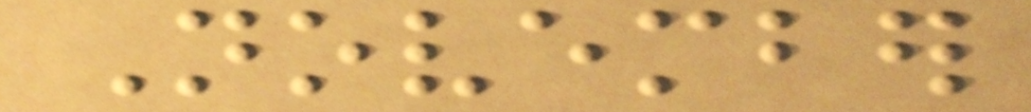November
